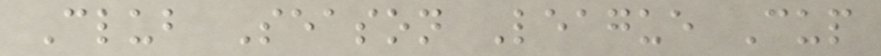Club Season League Cup
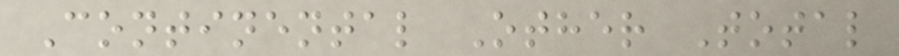Continental Other Total
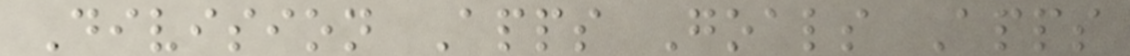Division Apps Goals Apps
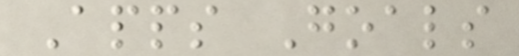Apps Goals
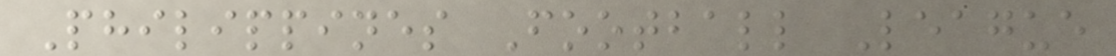Philippines Football League
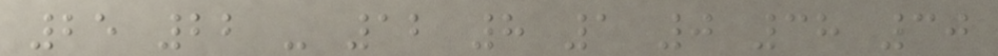25 22 - 12 8 1 0 38 30
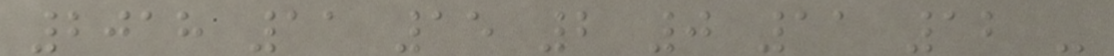2018 11 15 2 0 11 12 -
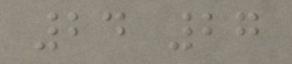24 27
